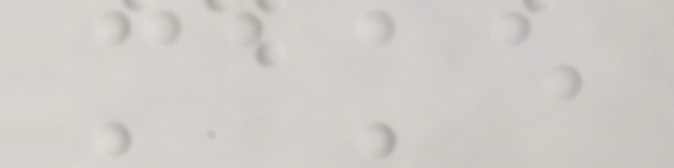make
